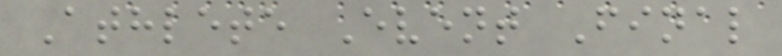Athlete Event Final
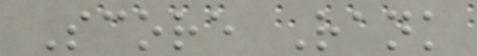Score Rank
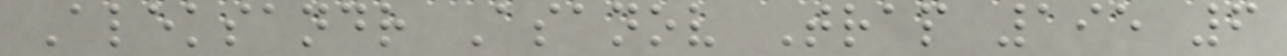Aleksandr Asanov Trap 195 6
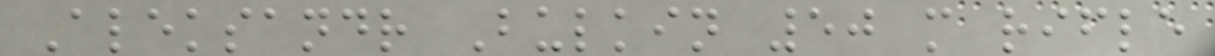Aleksandr Bulkin 50 m rifle
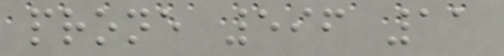prone 596 11
